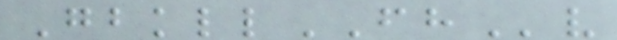GbkllFHv
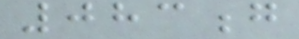083g
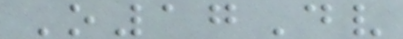O17Dv
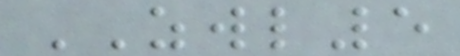ZWL5
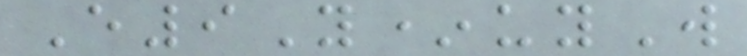E9Y*uyW
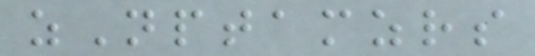zNptamzrs
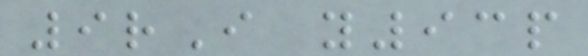9rI y93p
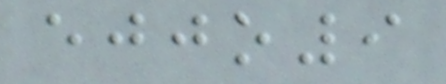ejjo9
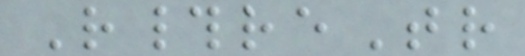R#reTr
